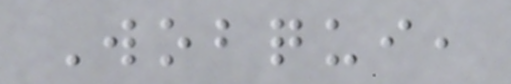Wobqui,
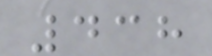438
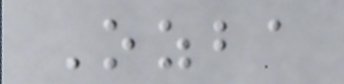Ozba
